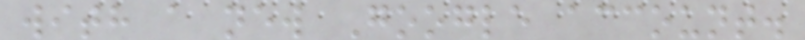with a new Google account.
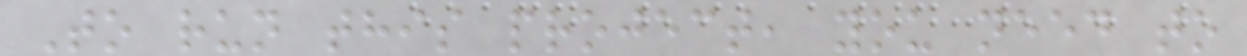To run this project, you need to
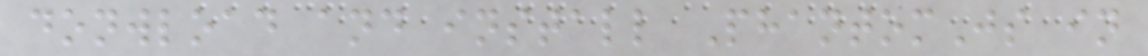donwload and install PhantomJs in
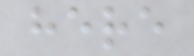here
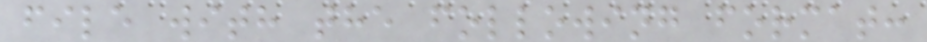file with the following format:
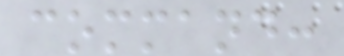command:
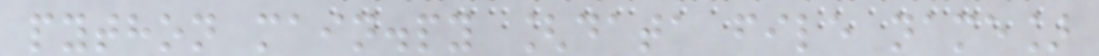python main.py [data file name]
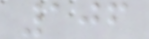106
